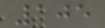105
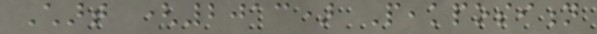Chart (2013) Peakposition
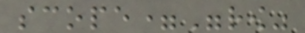scope="row"
